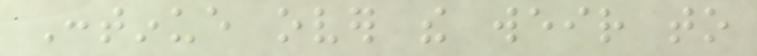Continue over the weir to
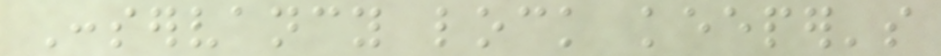Conservancy lock keeper's
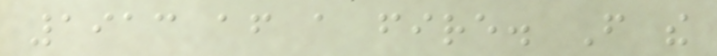1913 after a fire. From the
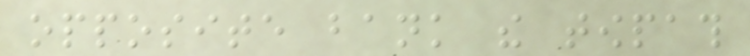opposite bank the towpath
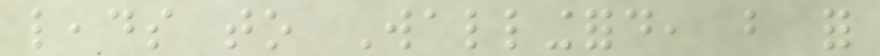leads to Wallingford, but for
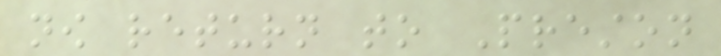now return to Preston
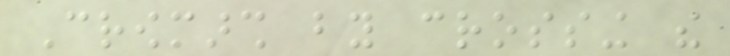Crowmarsh by crossing the
